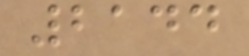2144
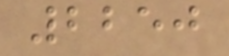2250
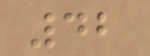42
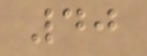40
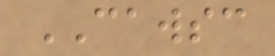CAWSC
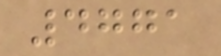4771
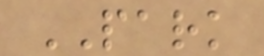PARK
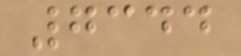7344
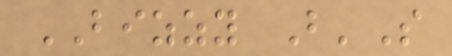BIZZY B'S
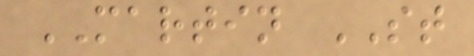MARTIN ST
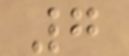7
